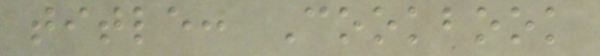title: Cookbook
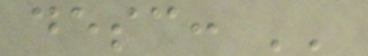desc: ''
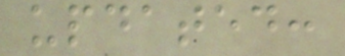updated:
